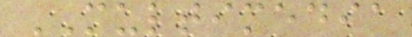MULTIMEDIA
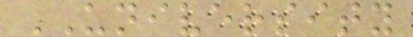UNIVERSITY
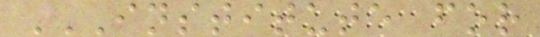INSTITUTE FOR
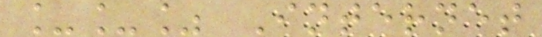__% Internet
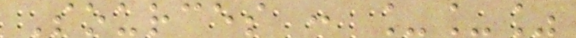Sources : __%
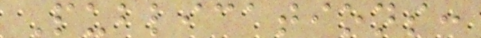Publications:
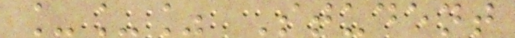__% Student
